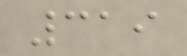319
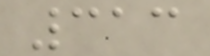313
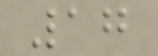17
